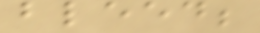bleed;
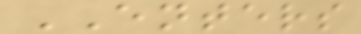ENTERS
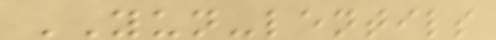YUN-lentils
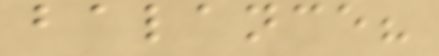balance?
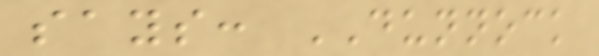says: DUNNOCK
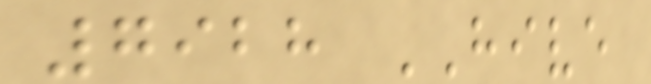7928 HIVE
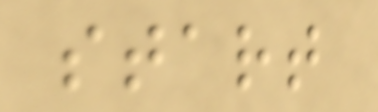start
